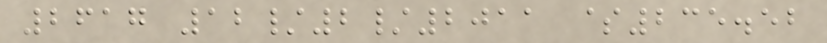2617 12/2/2011 $235.52
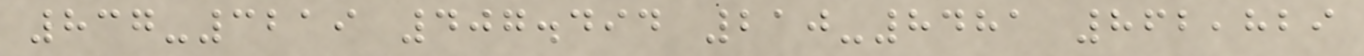837-3219 407.494 210-8481 862,829
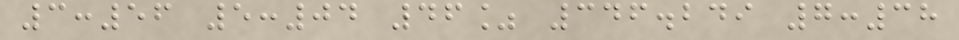3:56 5:04 46% 346.249 7:38
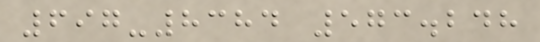697-8384 573.248
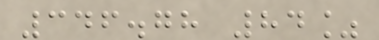346.78 84%
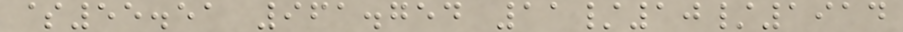$55.51 961.754 11/10/1914
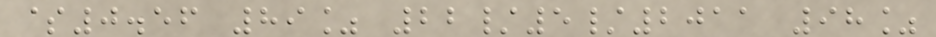$0.56 89% 22/5/2011 98%
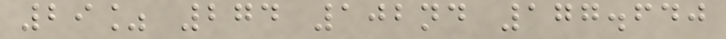29% 274 102nd 177.640
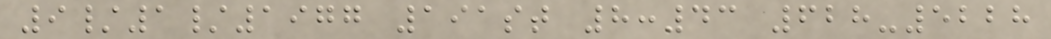9/1/1977 191st 8:43 628-5228
